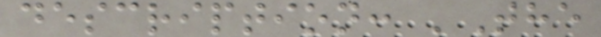description: 'The
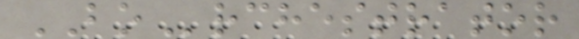BOrchestrator
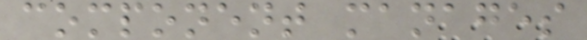component manages
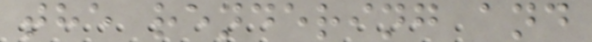the rendering and
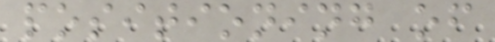positioning of
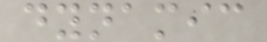dynamic
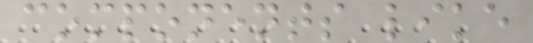components like
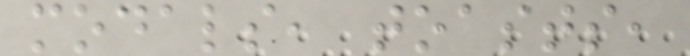modals, toasts,
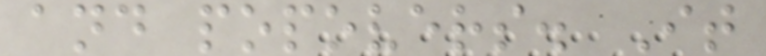and popovers. It
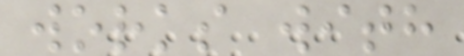works with
